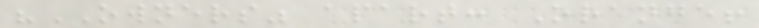"OWNERS" apart: Orange!
